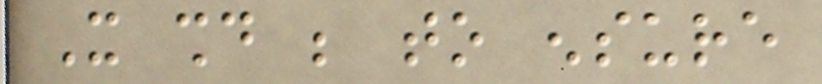It should be to ensure
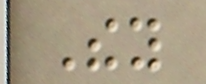They
